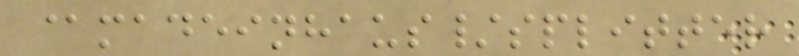@madeinhaus/splitter
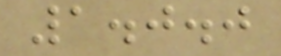1.0.0
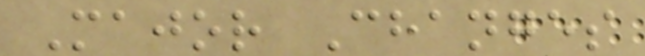Major Changes
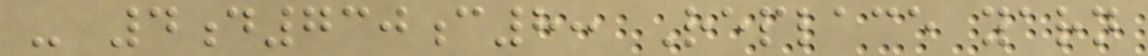- 4d730c8: Replace yarn
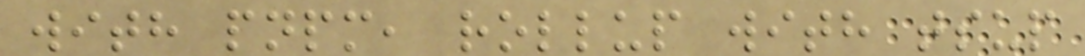with pnpm, rollup with tsup
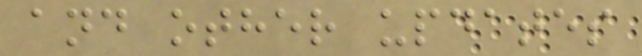and other updates
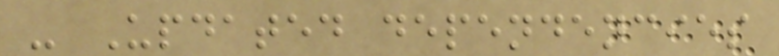- Updated dependencies
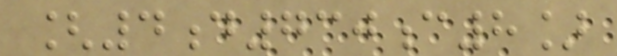[4d730c8]
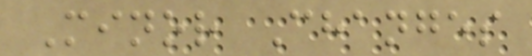Minor Changes
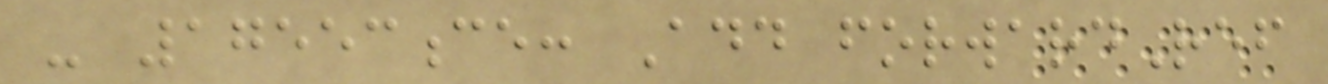- 17553ce: Add forwardRef
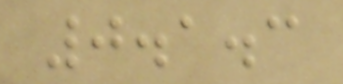0.1.3
